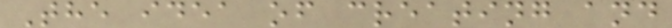The idea of creating and
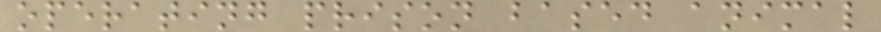operating prison based animal
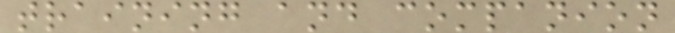training and companion
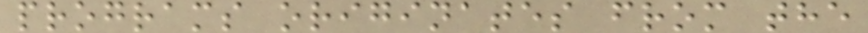programs originates from the
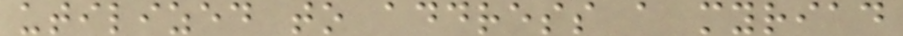utilized to address a myriad
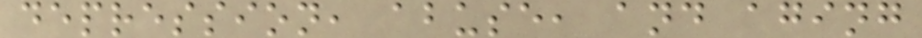depression, abuse, and aging
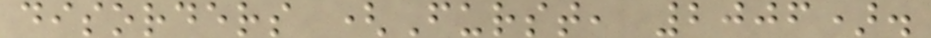disorders (Furst, 2006).
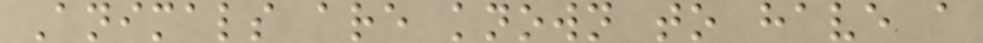Animals are known to have a
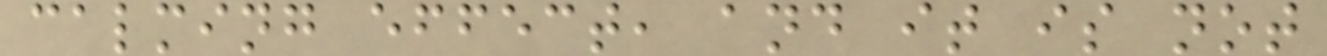calming effect, and it is not
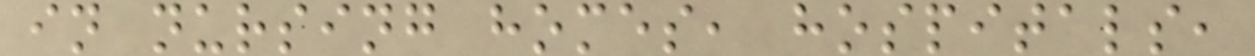in nursing homes, hospitals,
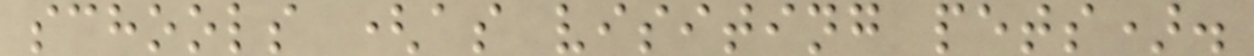schools (as visiting pets).
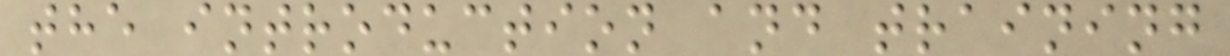the introduction and training
